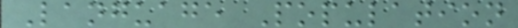Language Population
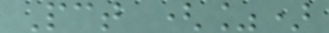Pct (%)
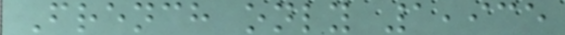French only 1,935
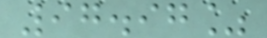97.97%
